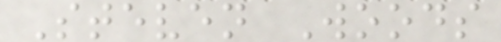Steven Woods
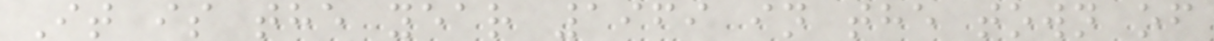It is the year 1969 in the town of
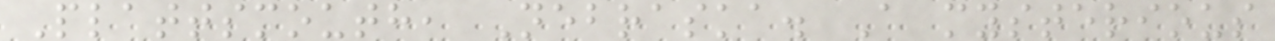Plattsmouth, Nebraska. A mysterious
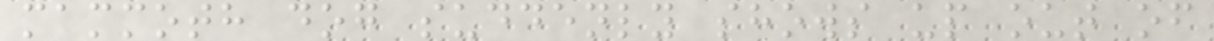mammoth dog suddenly shows up out of
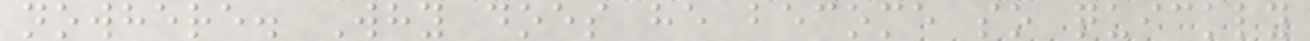nowhere. Why does he become so quickly
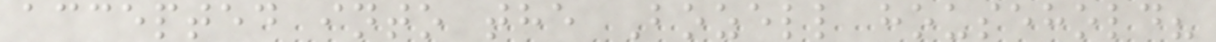accepted into the Bozell household?
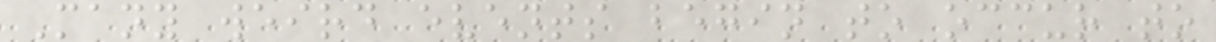Many weird events begin to occur to
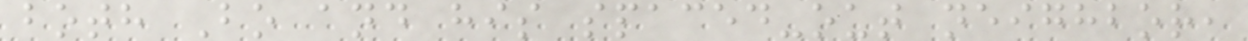both Bo and his spaced-out neighbor,
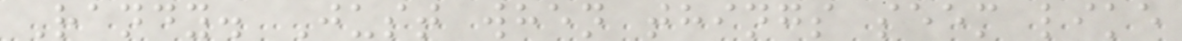Randy. Just when things seem like
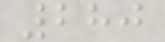280
